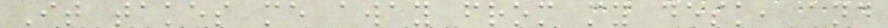It takes me away from my desk, and
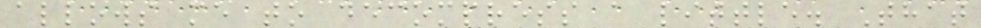allows me to decompress a little. That
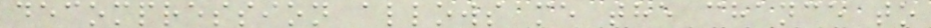decompression allows me the chance to
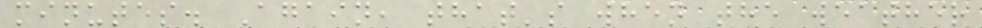minutes. Again, that's when the weather
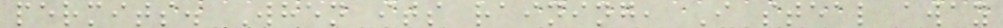permits. When its raining, I steal away
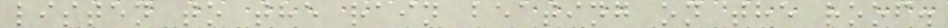listen to the rain beating on the roof.
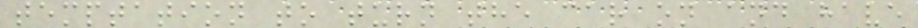temptation to turn the car on and have
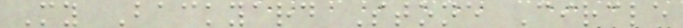My Backyard Stone Circle
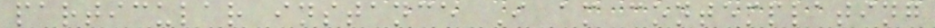particular instance I am contemplating
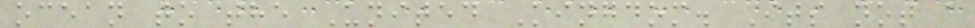ocean to the United Kingdom. Its not a
